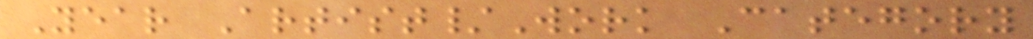Year Artist/Work Category
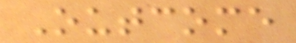Outcome
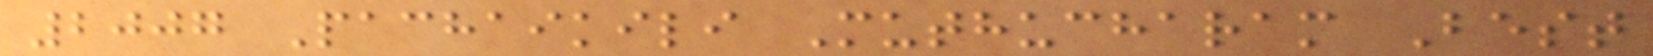2007 Pachaikili Muthucharam Best
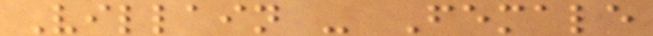Villain - Female
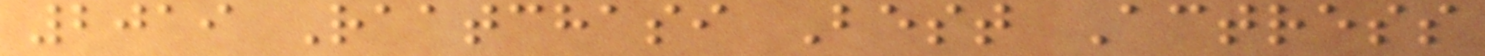2019 Raatchasi Best Actress
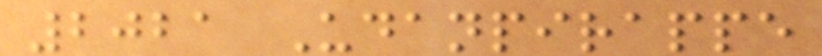2021 Udanpirappe
